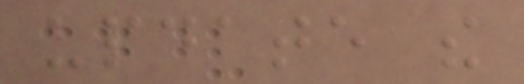update the
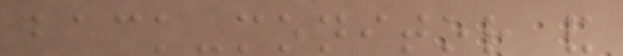back-monitor and
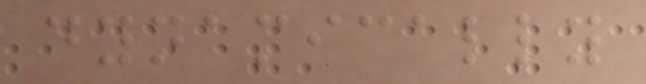dynamically
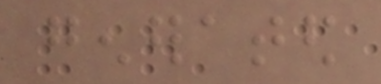generated
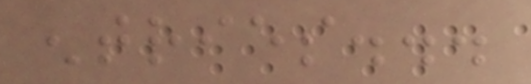entries...
